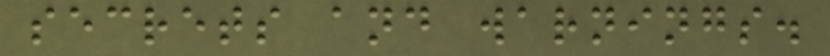secrets and warnings.
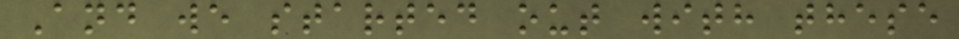And we started out with these
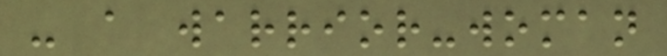- a warrior-woman
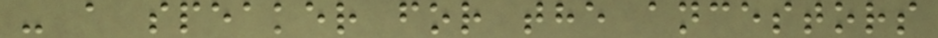- a speaker for the ancestors
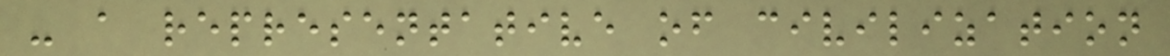- a representative of civilization
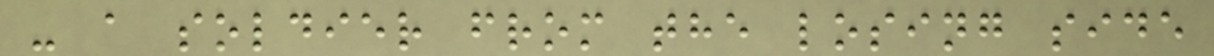- a soldier from the losing side
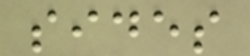sides
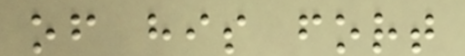of his fort
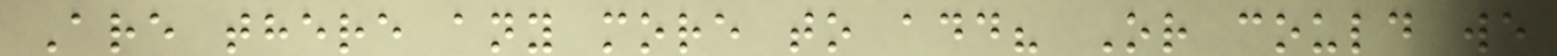Are there any more to add? Or could we
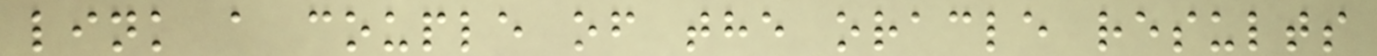link a couple of the oracle results
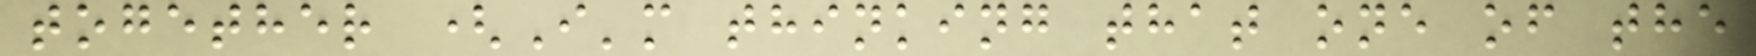together (I'm thinking that one of the
